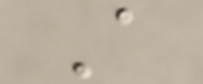A
